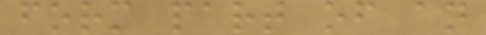form part of an
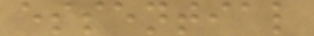essential
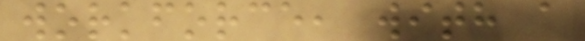workforce, with a
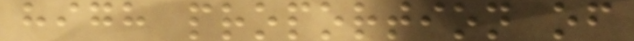high proportion of
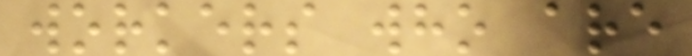workers who are
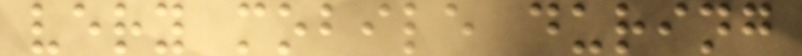very mobile during
